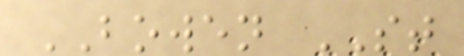BOWEN ST
